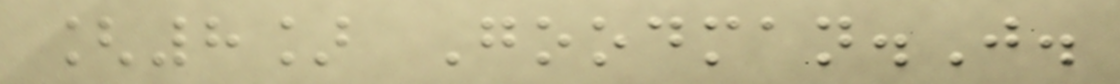[8] Goodman.J.
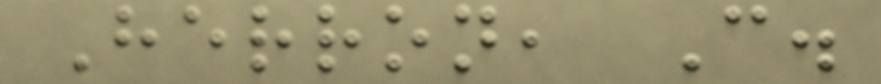Herron, C.
